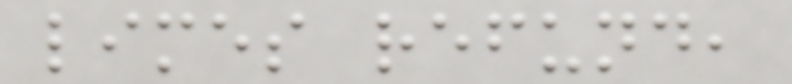limes refund,
